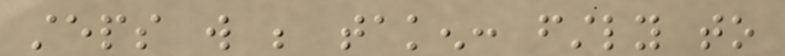steps will be taken: firstly to
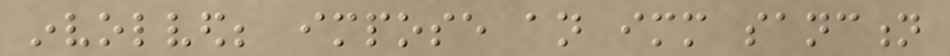involved; impose an immediate sanction
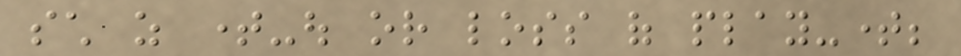such as time-out or loss of play-time;
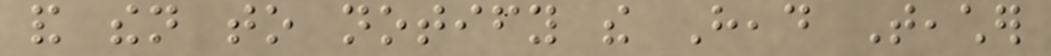and then to notify the Head Teacher
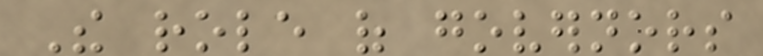The role of governors
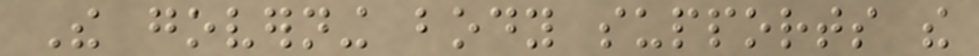The governing body supports the
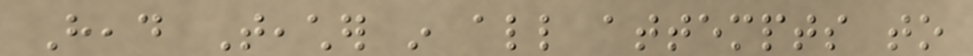Head Teacher in all attempts to
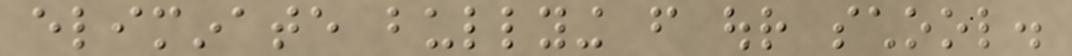eliminate bullying from our school.
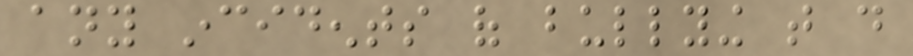any incidents of bullying that do
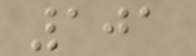101
